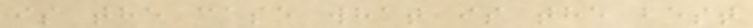is the case what is the best
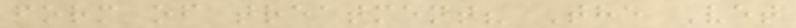form of treatment? The Vet
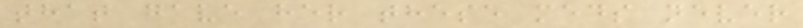that gave her these meds never
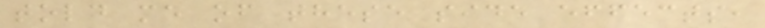told me of these side effects,
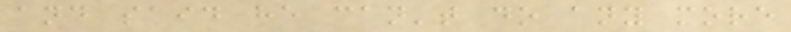and said he can't do any more
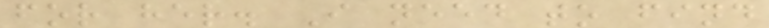for her. I need to find
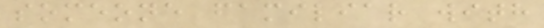someone familiar with
